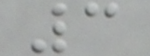3
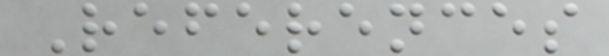References
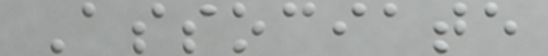Associate
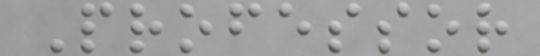Professor
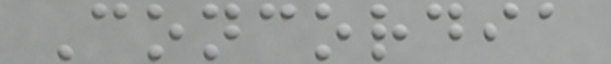Concordia
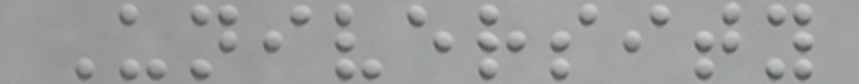University
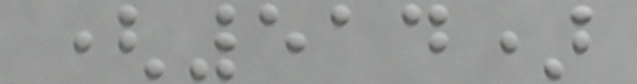(514)
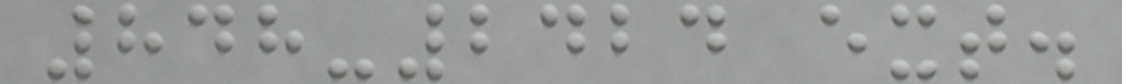848-2424 ext.
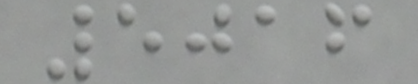5016
